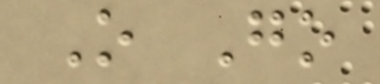O Go
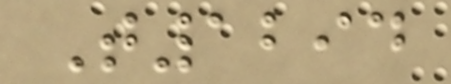T1294
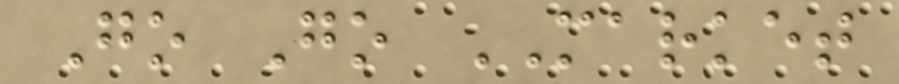Go Go MARKET
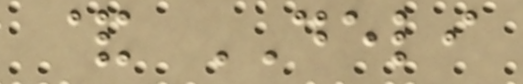& DELI
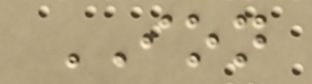ION
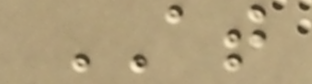AT
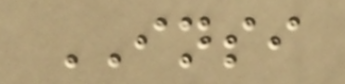INSI
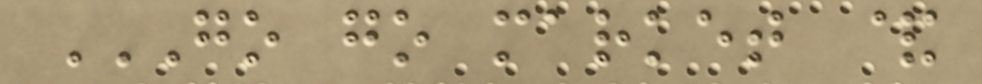GO GO MARKET &
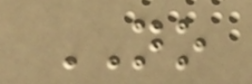NO
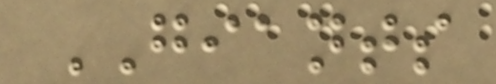GIANTS
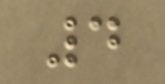4
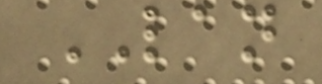LAN
